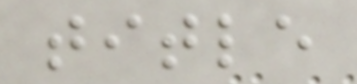title
